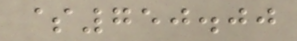$750.00
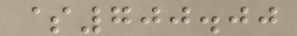$700.00
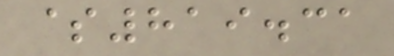$819.31
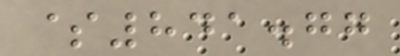$841.77
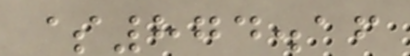$874.16
